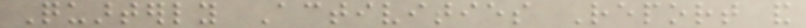Quarterly Activities Report and
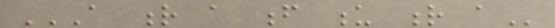A R A F U R A
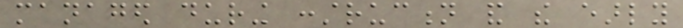managed during construction and the early
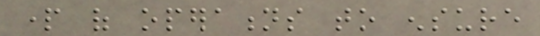part of operations to ensure
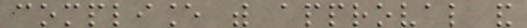compliance with approval and
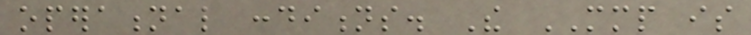operational conditions. The MMP is
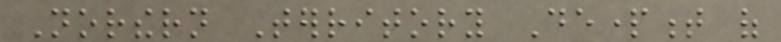Northern Territory Department of
